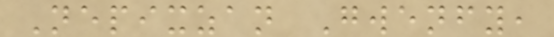Nepixzan Gwenfy,
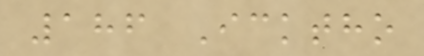186 Icktho
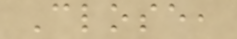Close,
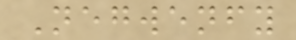Negwenfy
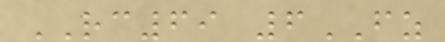RC69 6FZ
